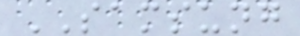SAMSUNG
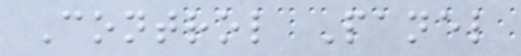Control Panel
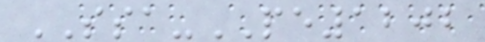SSA-PE1202
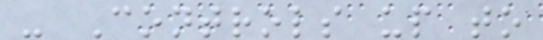- Controls up to
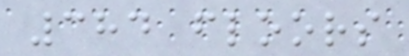384 floors
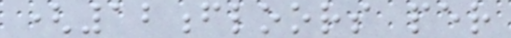(12floors per
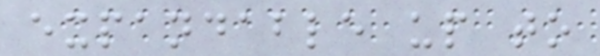expandable up to
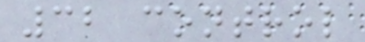32 control
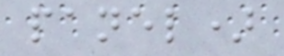panel)
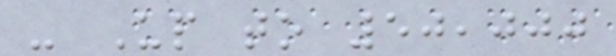- Up to 50,000
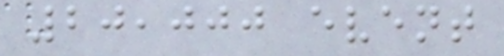20,000 event
